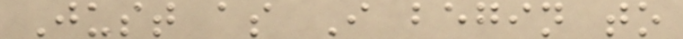Just as I begin to
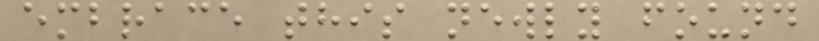embrace this newly found
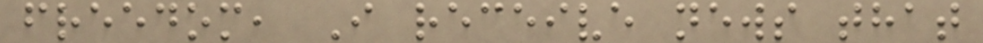freedom, I receive news that
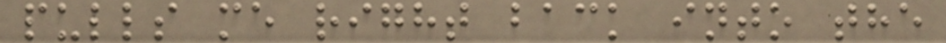pulls me right back into the
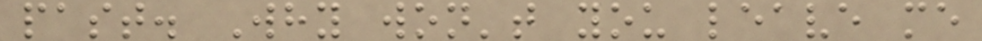past. Why won't you leave me
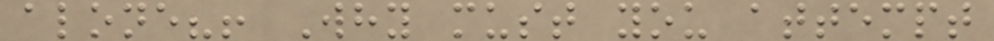alone?! Why must you attempt
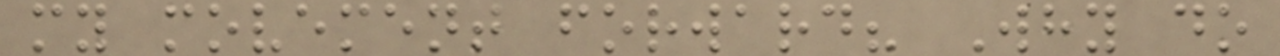my movement forward? Why do
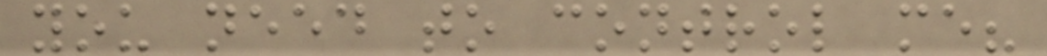you need to control me?
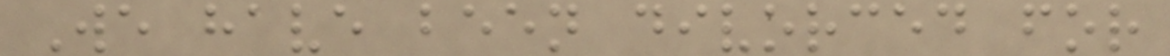We have been divorced for
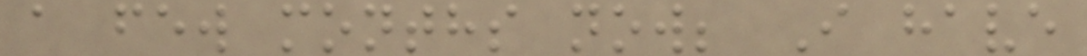a few months now; I have
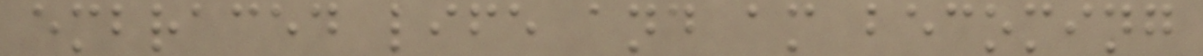embraced life and am becoming
